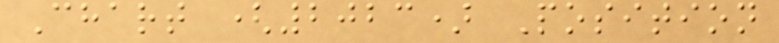Chart (2023) Position
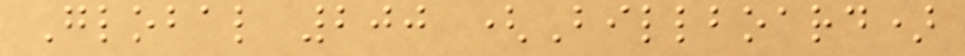Global 200 (Billboard)
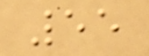55
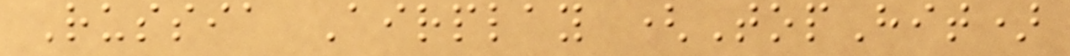Russia Airplay (TopHit)
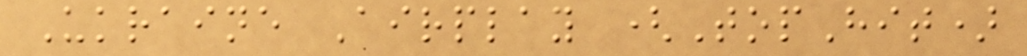Ukraine Airplay (TopHit)
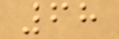68
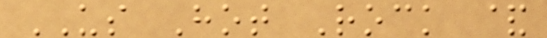US Hot Rock &
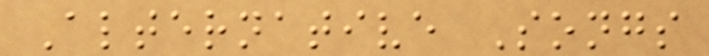Alternative Songs
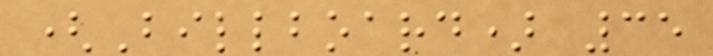(Billboard) 35
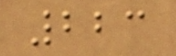223
